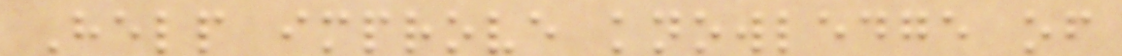Help improve knowledge of
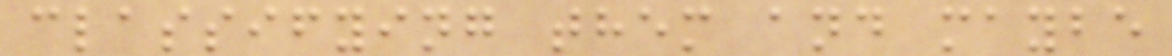classifying them and maybe
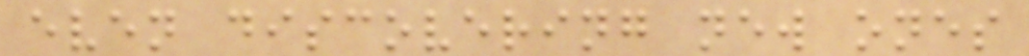even discovering new ones
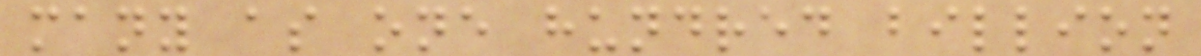many as one hundred billion
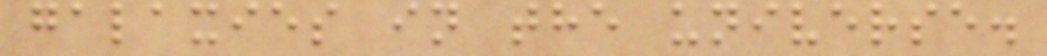galaxies in the universe.
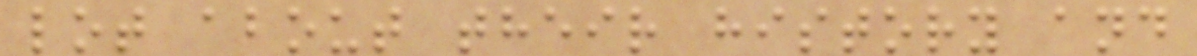lot about their history and
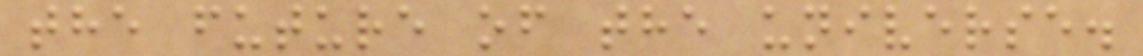the future of the universe.
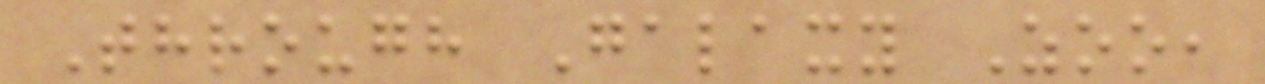Through Galaxy Zoo,
